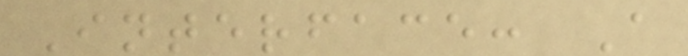Interface: A
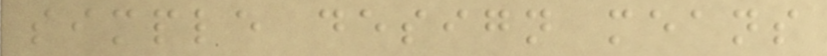simple design means
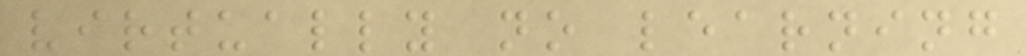virtually no learning
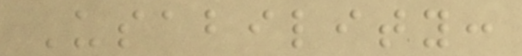Usability:
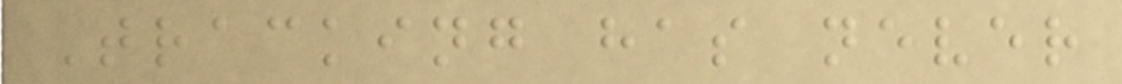Tracking has never
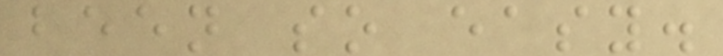been so easy.
